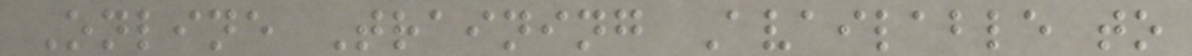Online Training Available to
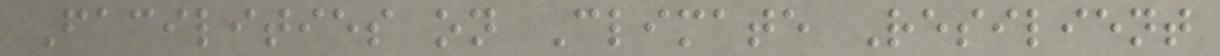Facilities on Climate Resilient
